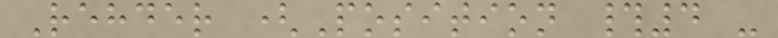Rehder (Position #4 -
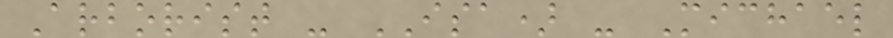Arborist - ISA) - Michael
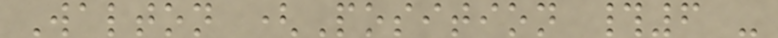Walton (Position #6 -
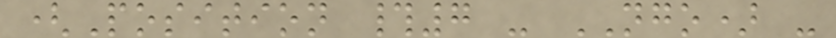(Position #7 - NGO) -
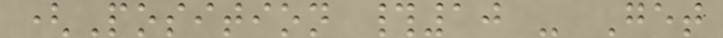(Position #10 - Get
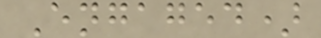Engaged)
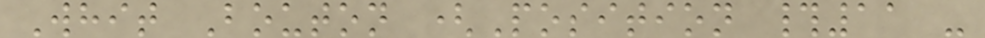Whit Bouton (Position #11 -
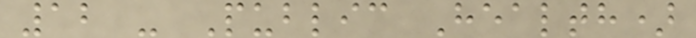12 - Public Health)
